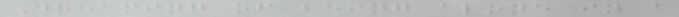Dreaming of being alone in a
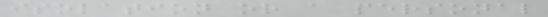isolation or a personal
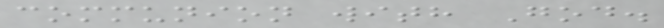communion with God.
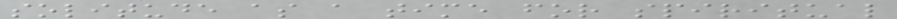solitude as a time for spiritual
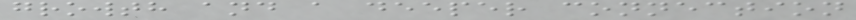growth and a deeper connection
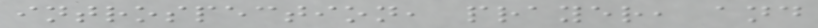introspection, prayer, and
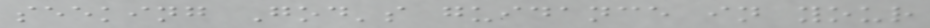seeking God's guidance in your
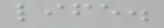life.
